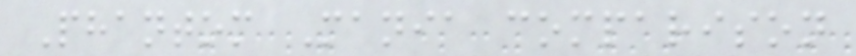Phantom Mania comparison
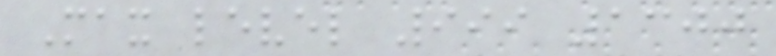Max level 999 1300
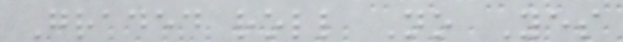Graded roll No Yes
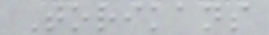Torikans
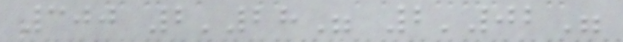300 2'28" 2'02"
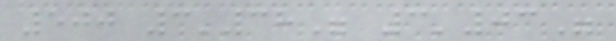500 3'38" 3'03"
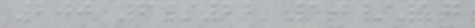200 6/22 10/17
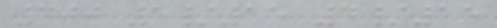400 5/15 4/15
